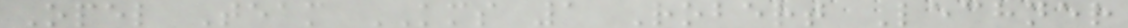Opel Team KMS 1 Robert Lechner
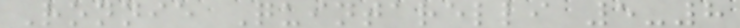Ronnie Quintarelli 5-8
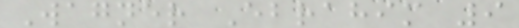Wagner Ebrahim 9
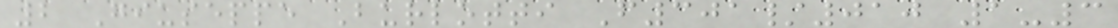2 Giuseppe Burlotti F301/010 1-3
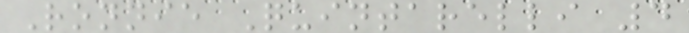Ronnie Quintarelli 4
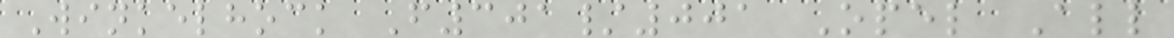Winkelhock F301/001 Opel All
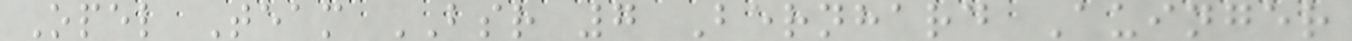Opel Team BSR 7 Bernhard Auinger
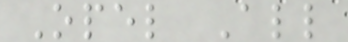Opel All
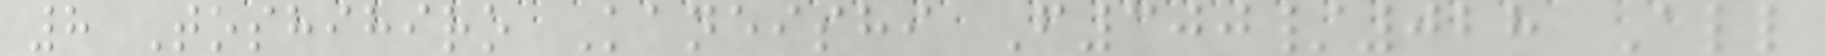8 Toshihiro Kaneishi F300/028 All
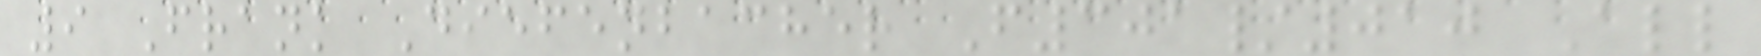9 Frank Diefenbacher F301/010 All
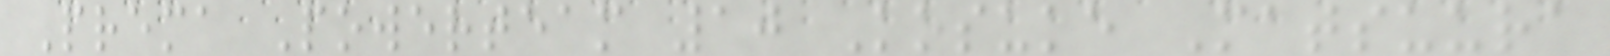Prema Powerteam 10 Kosuke Matsuura
